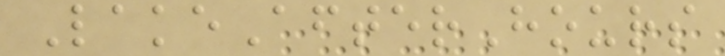LakeAfterHours
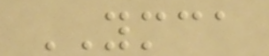YMCA
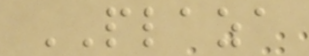PLAZA
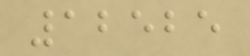12525
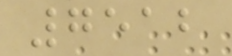7512
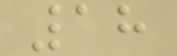18
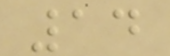14
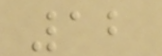12
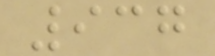937
